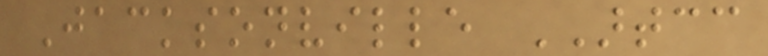Jacksonville ARTCC
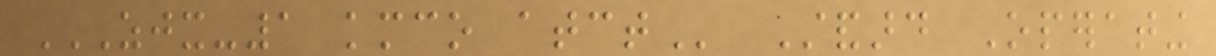ZJX-1 KMCO ATCT Standard Operating
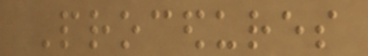Procedures
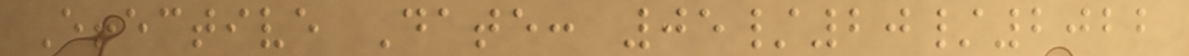Effective Date: 05/20/2022
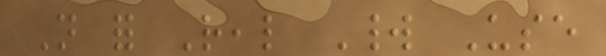Not for Real World Use
